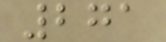271
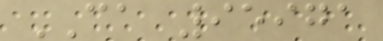CA 95971
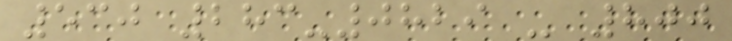530 283-0829 - 800
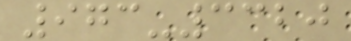973-3320
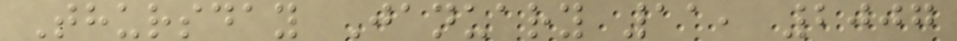Thursday January 11, 2007
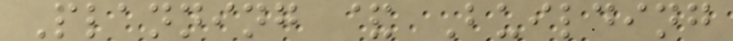Planning & Building
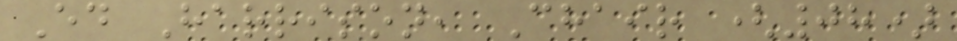Ed Harrison, Chair (08)
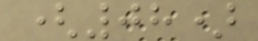(08)
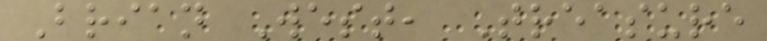Brian West, Treasure
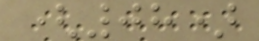(08)
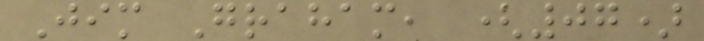Jim Graham, (07)
